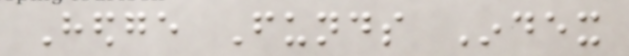Hedge Funds Index
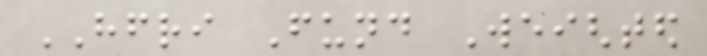HFRI Fund Weighted
